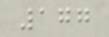177
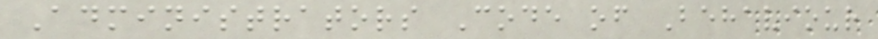Administrators Code of Behaviour
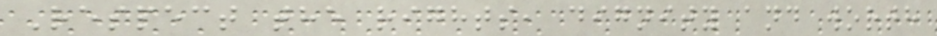Respect the rights, dignity and worth
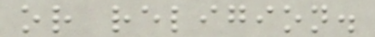or religion.
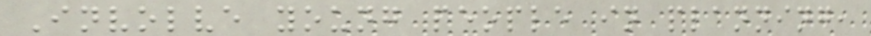Involve young people in planning,
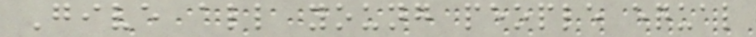Give all young people equal
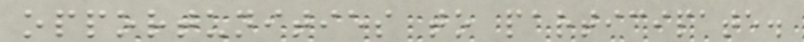opportunities to participate.
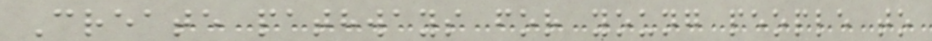Create pathways for young people to
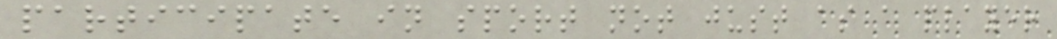participate in sport not just as a player
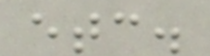etc.
